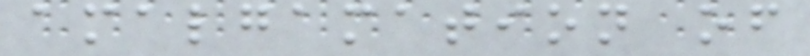amalgamation of
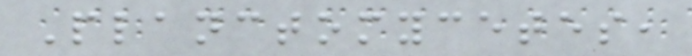Planctomycetes,
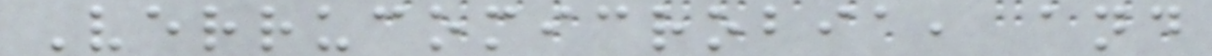Verrucomicrobia, and
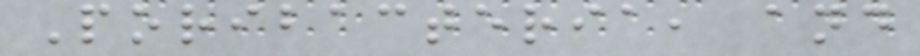Poribacteria, and
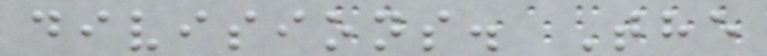divisions. The
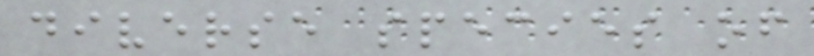diverse species of
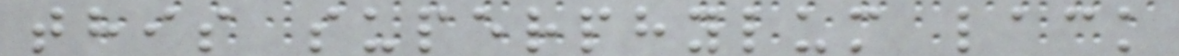this superphylum lack
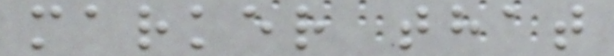marker that
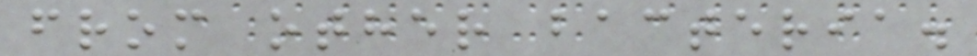from other bacteria.
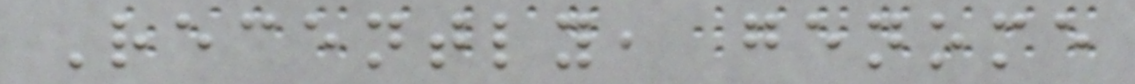Recently, genome
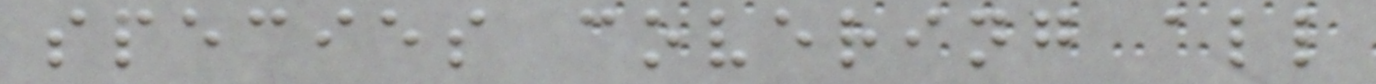species covering all
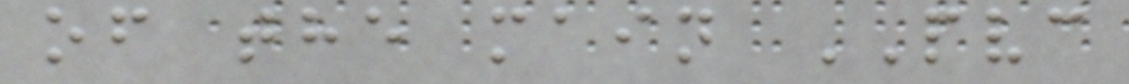of the main PVC
